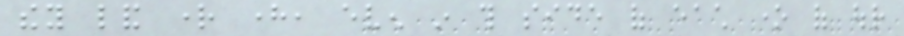they land right here, even in this side of each one of our
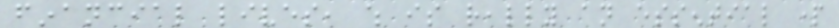financial lives, which is really an essential part
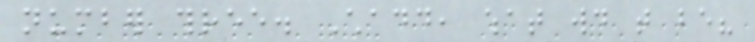number three. Chadd, what would that be?
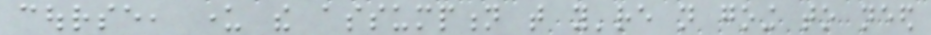course, under the assumption that you're not going to need
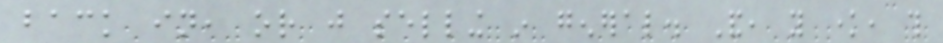back in, or just selling in general. And, you know, this
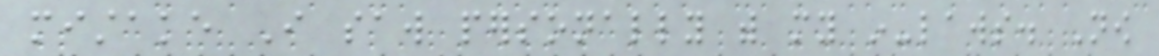mistake I saw personally with my in-laws. Now
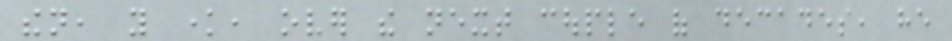then, you know, over the next couple of decades, he
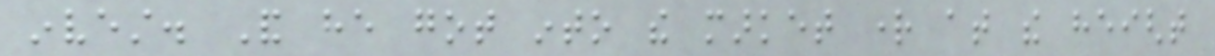invest. And he got into the market right at the height
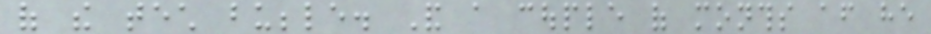of the tech bubble. And a couple of months after he
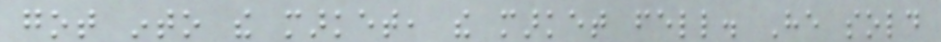got into the market, the market fell. He sold
